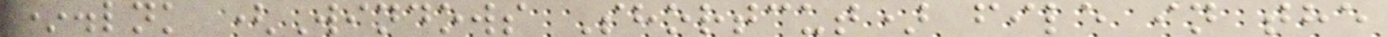*.lnk (Windows Shortcut) file in the
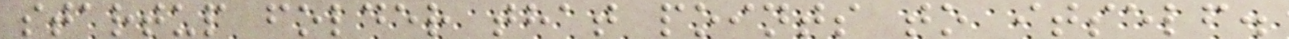startup folder that points to itself.
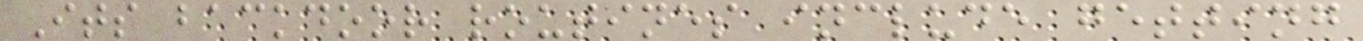Its backdoor routines include getting
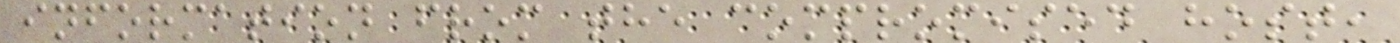information from the compromised host,
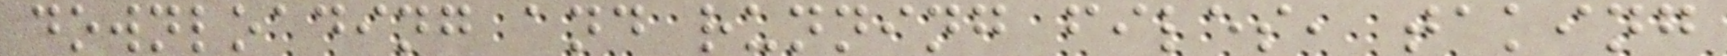downloading and running files, taking
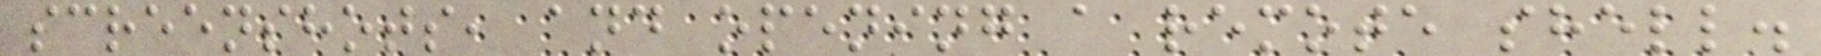screenshots, and opening a remote shell.
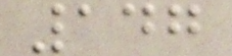147
